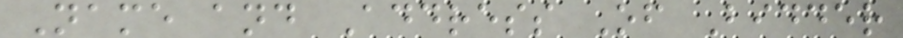Name and Address Of Bidder
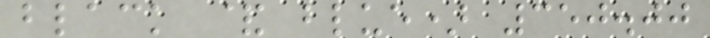black & blue) 350.00
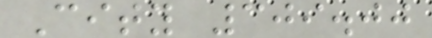City 309.00
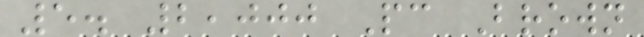5. 2,000 Pc Brown
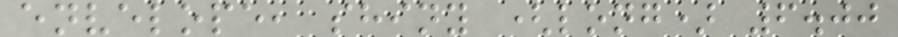envelope, shiny (long) 6.00
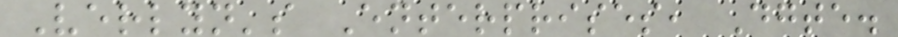Verlyn's Enterprises, Dgte.
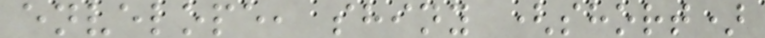envelope, shiny (short)
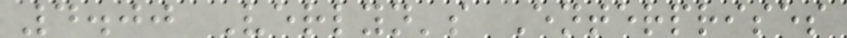4.00 Verlyn's Enterprises
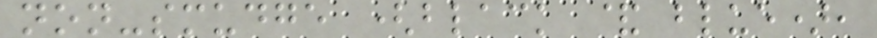non-smudge (black & blue),
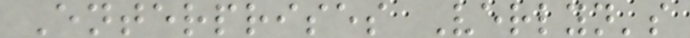Enterprises Verlyn's
